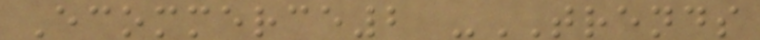Ecommerce2 -TRENDS
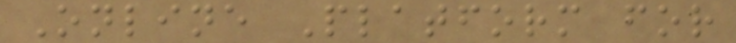Online Platform for
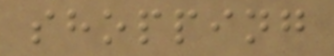shopping
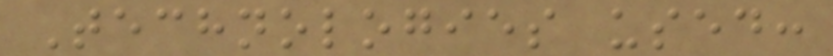Technologies used:
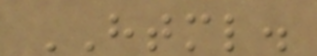HTML.
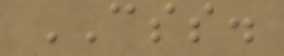CSS.
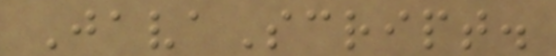JavaScript.
